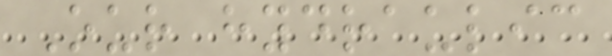Our hydraulic
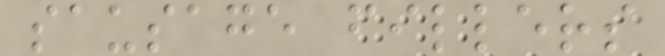sausage fillers
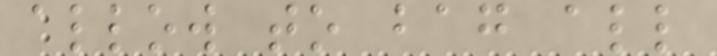allow to bag all
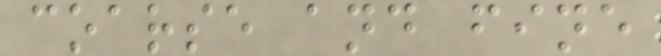coarse and fine
